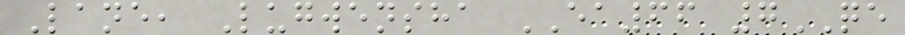Lane, Lugwensha EA66 7QE
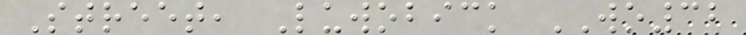Street, Luwobick WO32
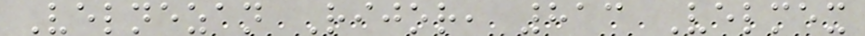Velnezan Rijor, 813 Velmex
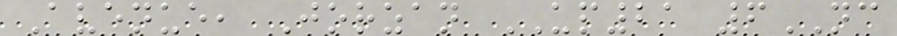Avenue, Jorzan UP21 6NC
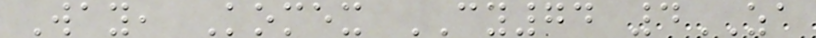Way, Komex CY74 4ZA
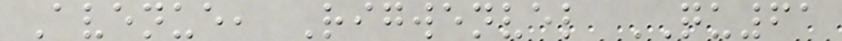Avenue, Rigwenvel QU61
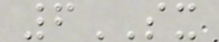6SX
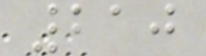210
